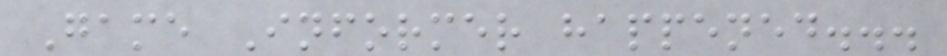Game Informer happened...
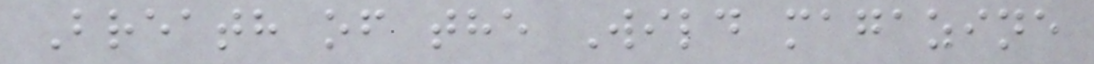Breath of the Wild magazine
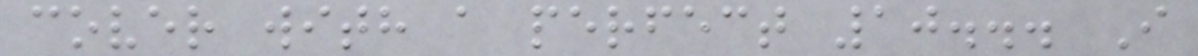cover with a perfect 10... I
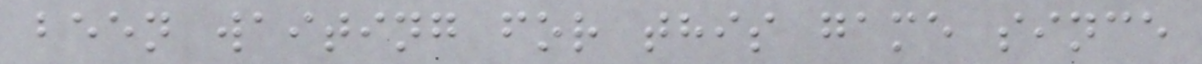been waiting for this game since
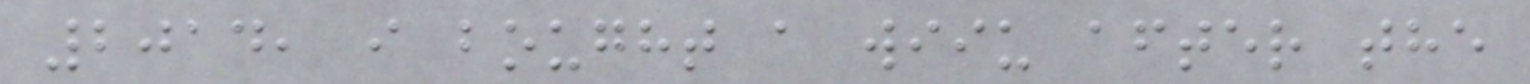2014, i bought a wiiu after the
